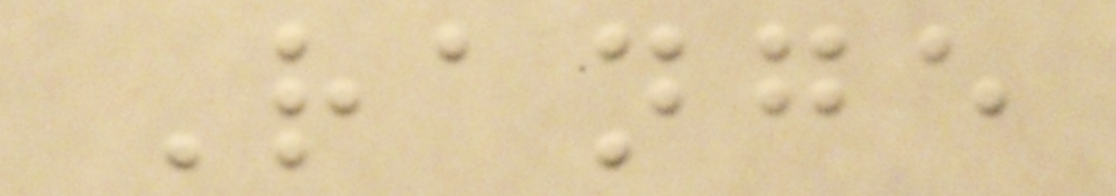Range
